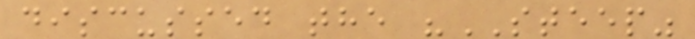discussed the "STEEP"
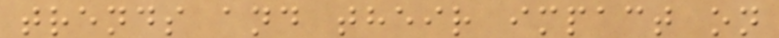trends and their impact on
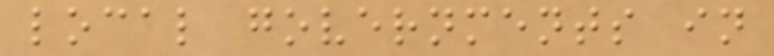local governments in
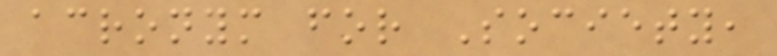acronym for Society,
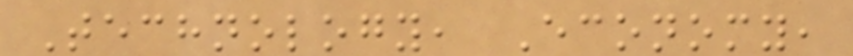Technology, Economy,
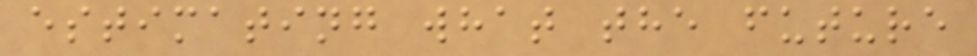estimating what the future
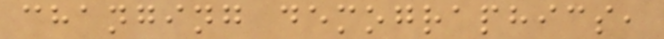changing demographics,
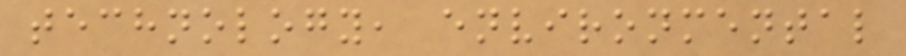technology, environmental
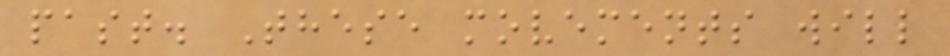past. These movements will
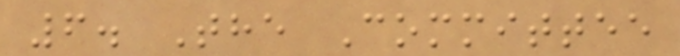6. The Committee
